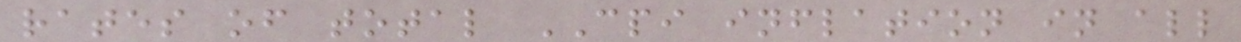rates of total CPI inflation in all
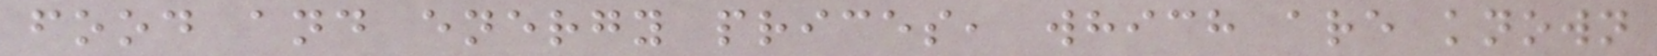food and energy prices, which are known
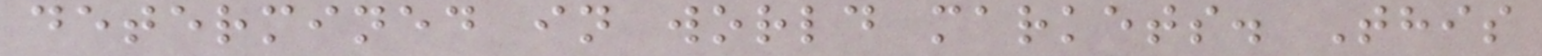determined in world markets. This
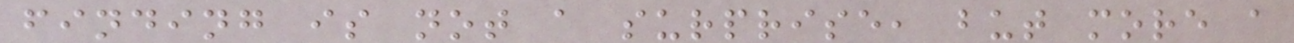finding is not a surprise, but more a
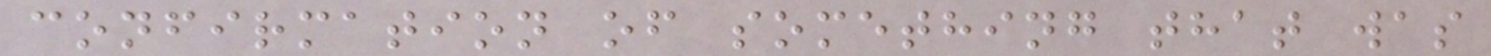confirmation of something that was
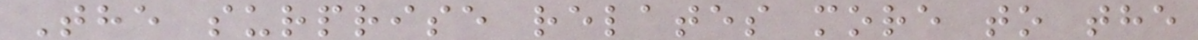The surprise relates more to the
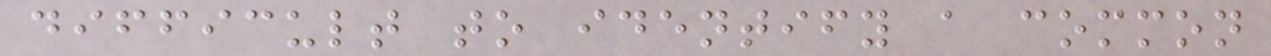difficult to identify a common
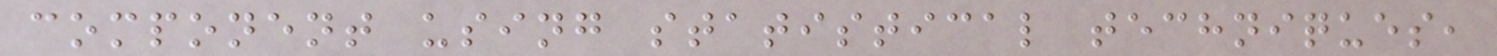component using statistical techniques,
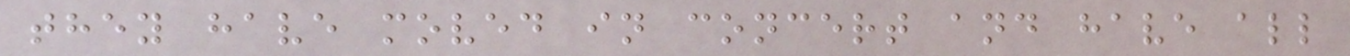they have moved in concert and have all
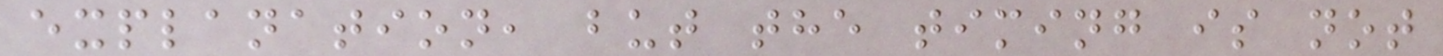explanation, but the timing is not
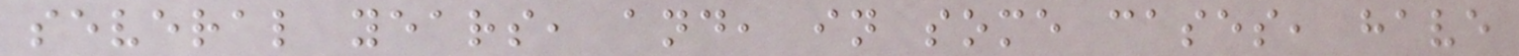several years, and, in some cases, have
